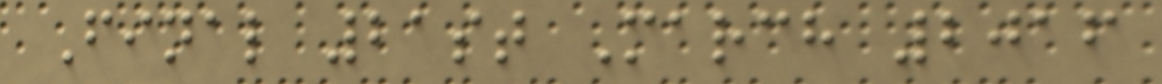Final 21st March 2016
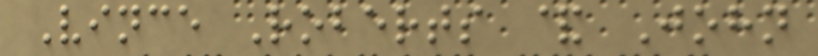Vince Roberts & John
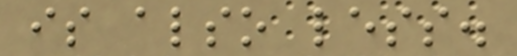is also less.
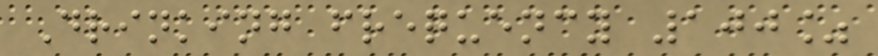Drinking frequency 100%
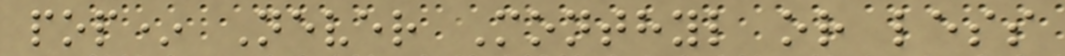pop* Never Monthyl or less
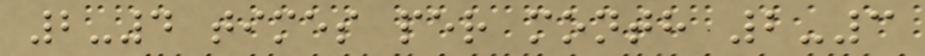2-4 times per month 2-3
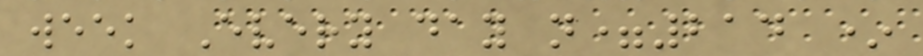week Every day n=214 *
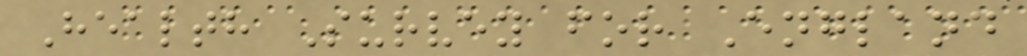Health Survey for England
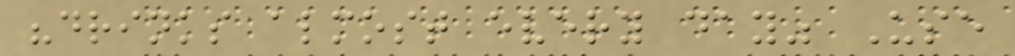"drinks almost every day" Use
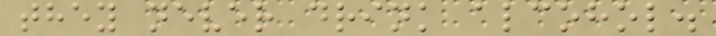they never drink alcohol.
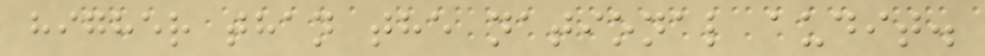higher than the national audit.
